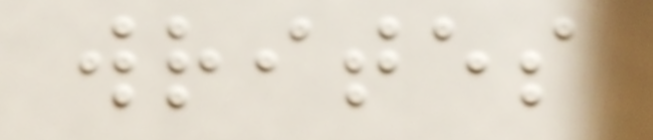writes
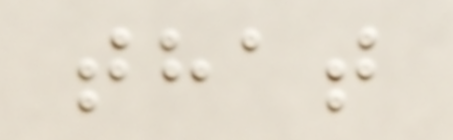that
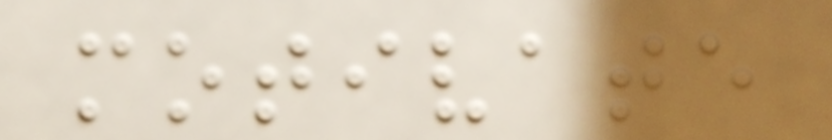motivate
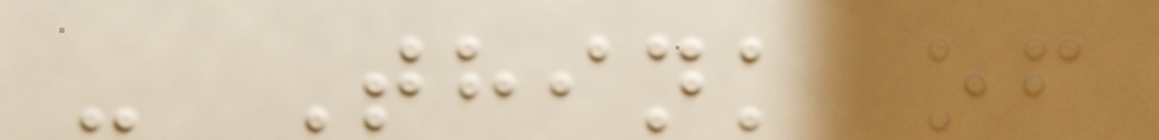- Think of
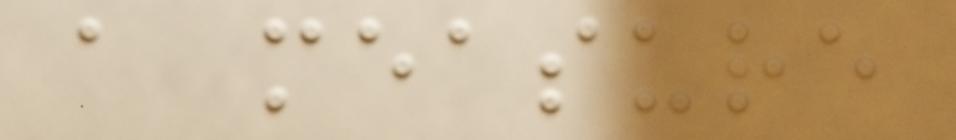a measure
